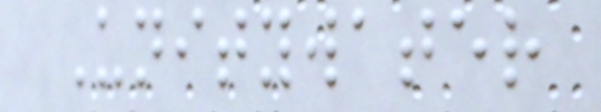Unitywater
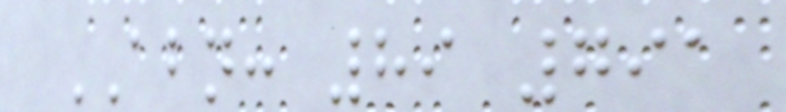ABN: 89 791
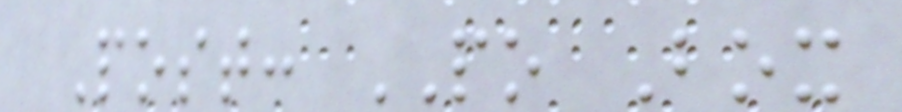Post: PO Box
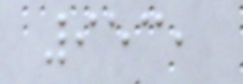953,
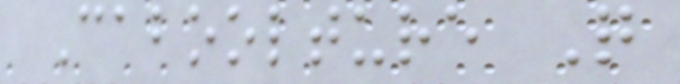Caboolture Q
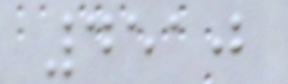4510
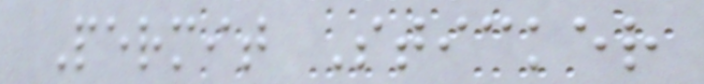Permit Sticker
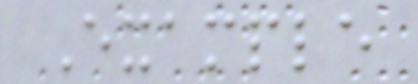Example
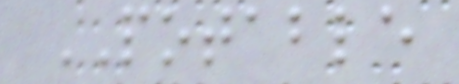POTABLE
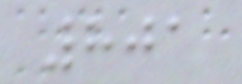801
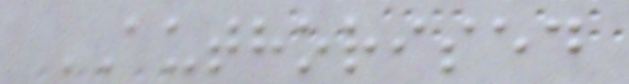AUTHORISED
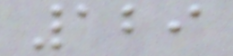129
